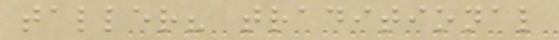taller? traditional
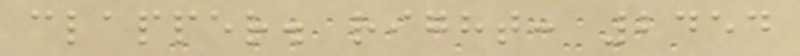clapper. right: 2454
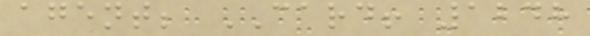agent; CARD! 1248
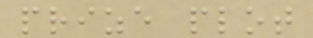prize plot
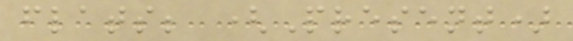flats; (Present)
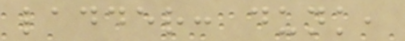ladder: dunk,
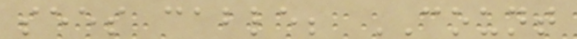sees cable; COUNT
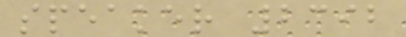speaker 2392
